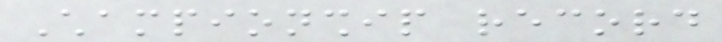Championship record
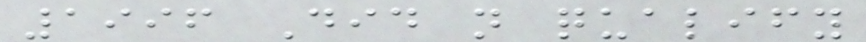1996 Did not qualify
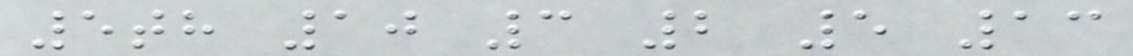5th 10 3 2 5 13
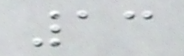13
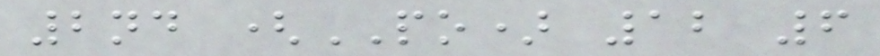2nd (PO) 12 6
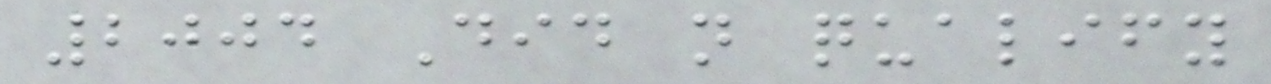2004 Did not qualify
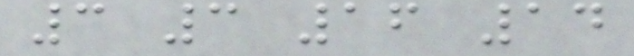3 3 16 14
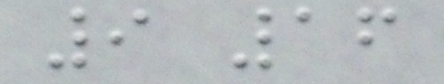9 16
